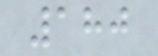180
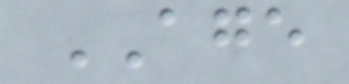AGE
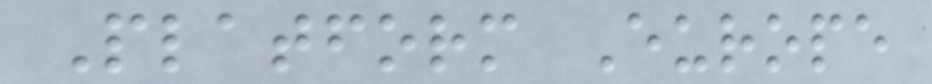Platform Europe
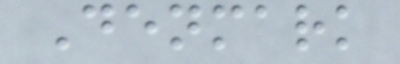Denmark
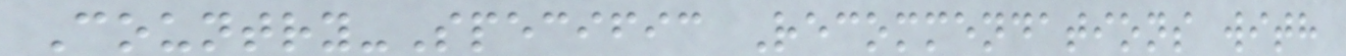Country-Specific Recommendations with
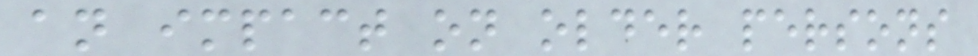an impact on older persons
